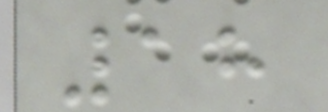18
